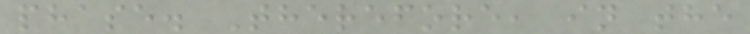phase. Therefore, in the
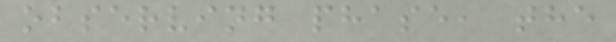observing phase, the
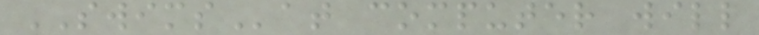SWIMSat computer will
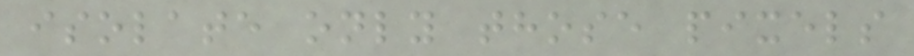isolate only those pixels
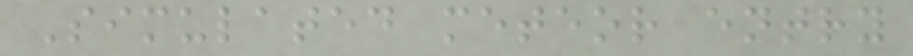Simulated meteor entry
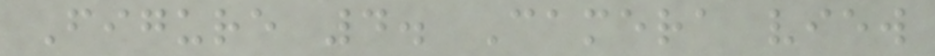Figure 4. Camera view
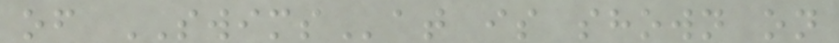of SWIMSat is shown on
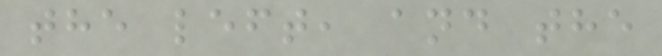the left, and the
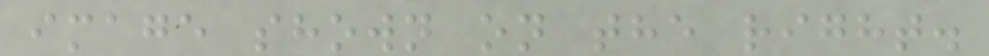image shown on the right.
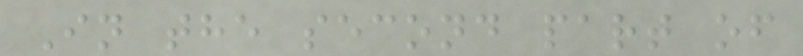In the second part of
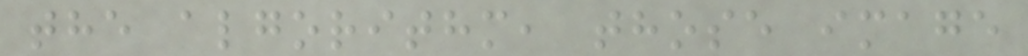the algorithm, those image
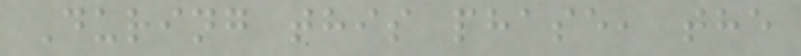During this phase, the
